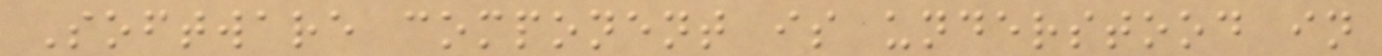Software component is understood in
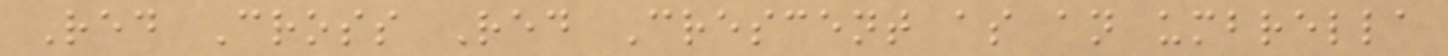Red Cross Red Crescent as an umbrella
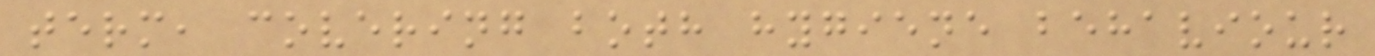term, covering both hygiene behaviour
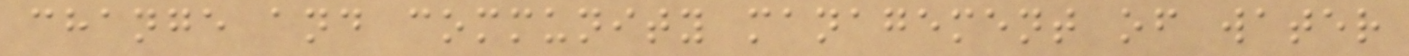change and community management of water
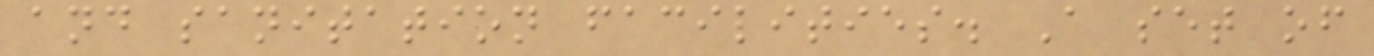and sanitation facilities. A set of
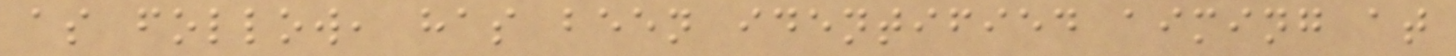as follow, has been identified aiming at
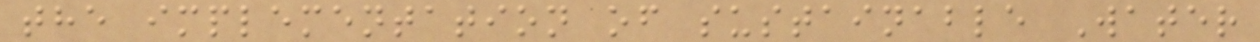the implementation of sustainable Water
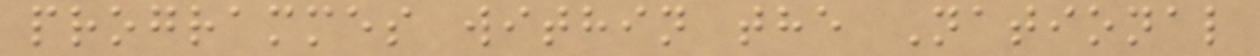programmes within the National
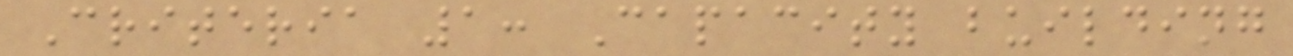Criteria 1: Capacity building
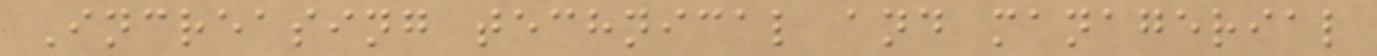Increasing technical and managerial
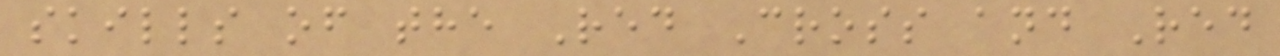skills of the Red Cross and Red
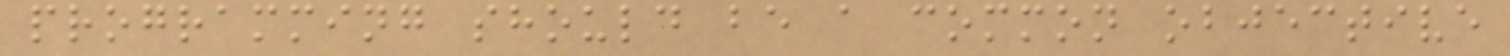programming should be a common objective
